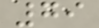79
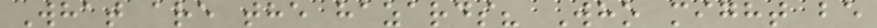What are the hazards? Who might be
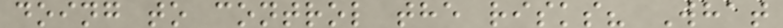doing to control the risks? What
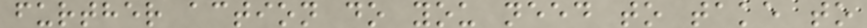further action do you need to take to
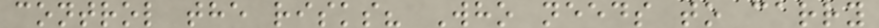control the risks? Who needs to carry
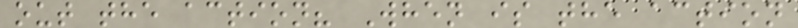out the action? When is the action
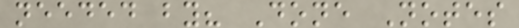needed by? Done Notes
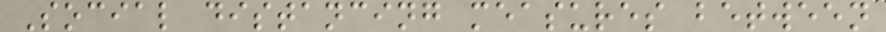Social distancing measures between
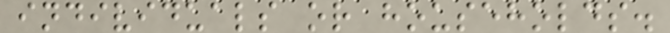individuals or households.
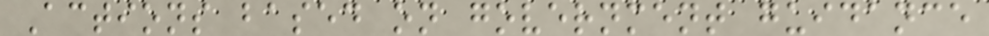Actions based on government guidance
